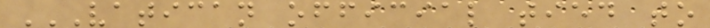VATICAN OFFICIAL TIED TO
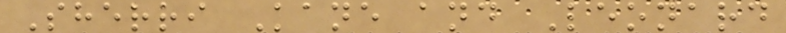Sherri Kane and Leonard
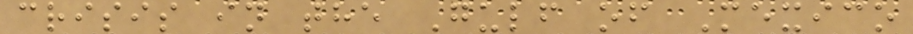crisis in the Gulf of Mexico
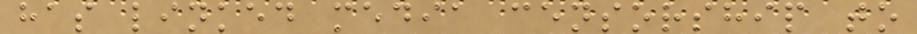has linked media censorship to
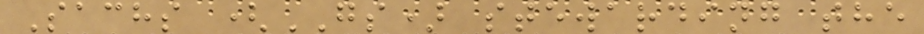Sachs (GS) stewarding the
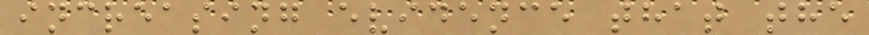increasing evidence that the
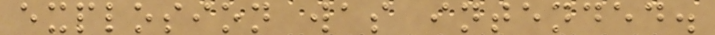explosion was intended.
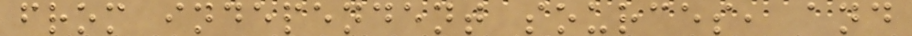from independent sources, and
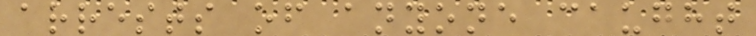arrests of anyone caught
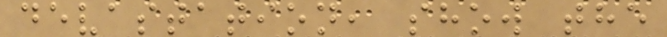devastation, show the
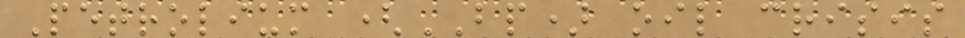Petrolium (BP) oil crisis
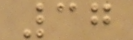37
